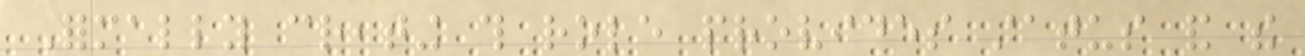Formally creating this role provides status and the
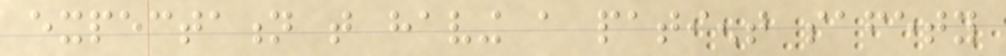expectation that having a patient safety
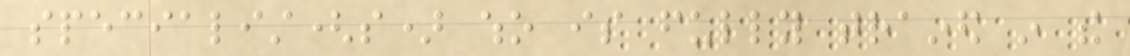specialist(s) who is fully trained in the
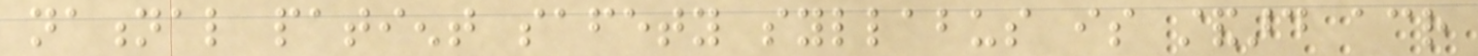national patient safety syllabus is standard across
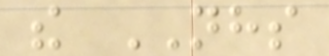the NHS
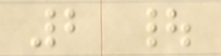2 |
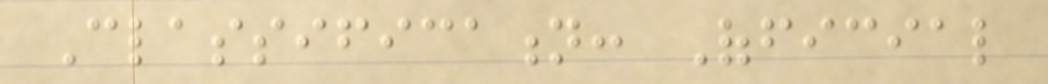Classification: Official
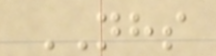NHS
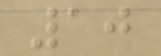10
